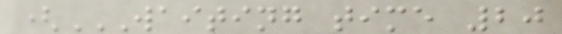(WAITING TIME 20
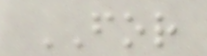FOR
